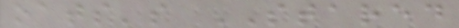oats's STARED
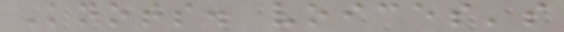Knots. voices's
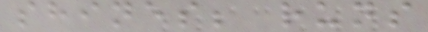shines; runs
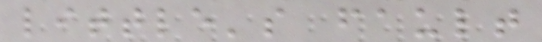little's fault
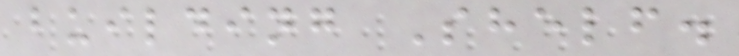building Shelf.
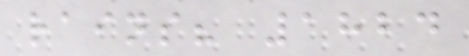rains? 1824
